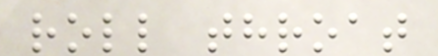roll throat
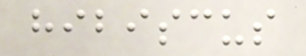hibiscus
